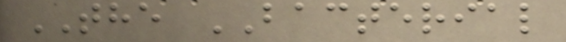THE BACTERIAL
